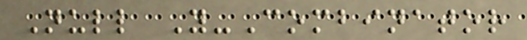Null Y-Combinator
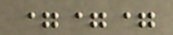===
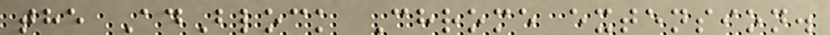the AdBlock Chrome extension.
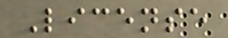License
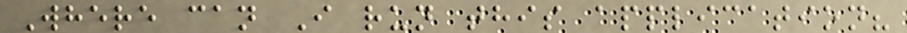Where can I run this application?
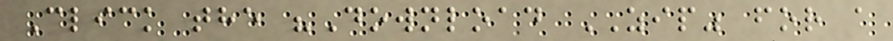Click the "Download ZIP" for a
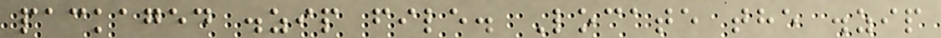packaged .zip file. Locate the .zip
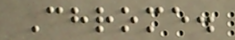Chrome.
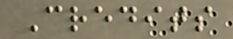Credits
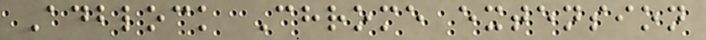Adblock Chrome extension
